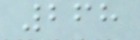268
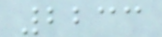2233
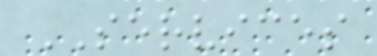SERVICES
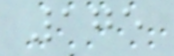175
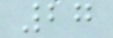27
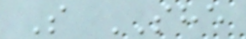S SHE
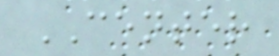CENTER
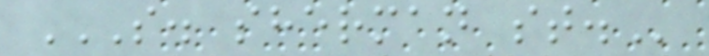S. SHERMAN ST.
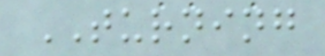TURNING
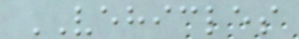VEHICLES
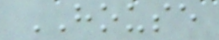HOUSE
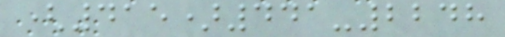(415)441-2248
